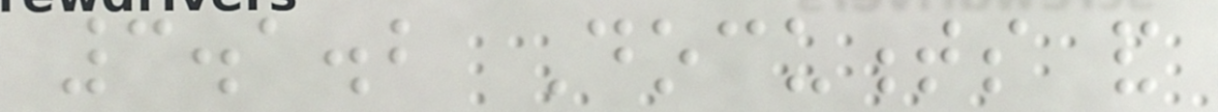3.1.2 Documents and
